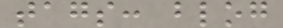tags: blog
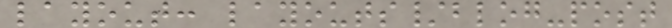layout: layouts/blog-post
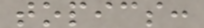topics:
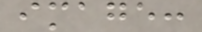image:
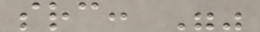src: ""
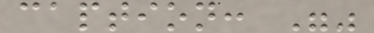caption: ""
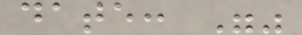date: ""
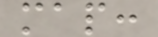map:
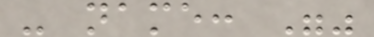- name: ""
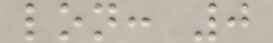lon: 0
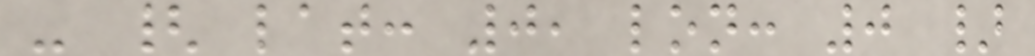- { lat: 0, lon: 0 }
